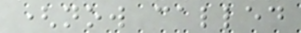(now called
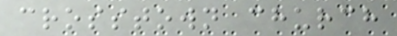crosstown church
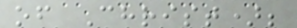of Christ);
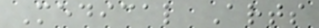Medical Arts
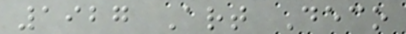1927 Art Deco
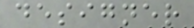designer
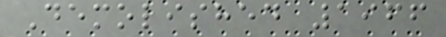Demolished 1966
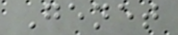Genet
